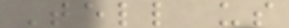Tell us
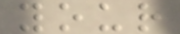your
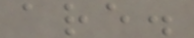are.
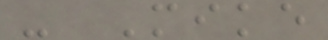- Mike
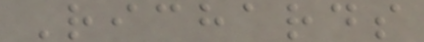Richards
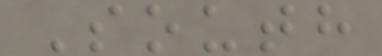South
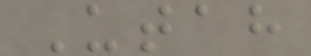Utah
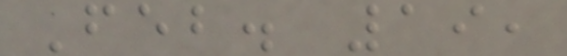Feb. 19,
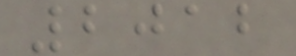2012
